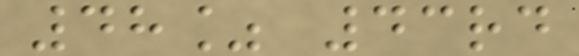48% 43rd
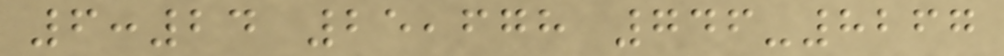6:24 25,678 746-8267
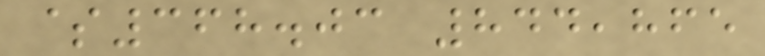$368.03 844,865
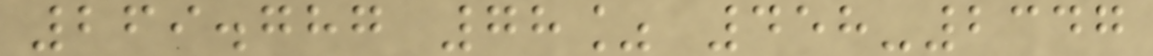269.787 78% 458-2347
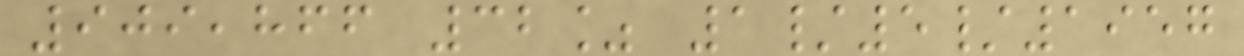909,866 32% 1/5/1957
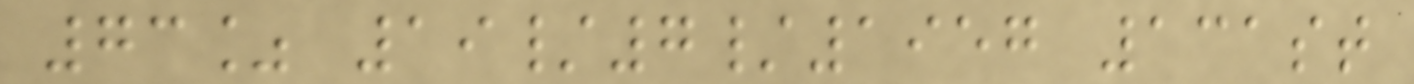73% 19/7/1957 131st
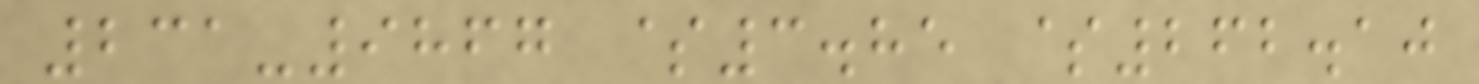231-9867 $3.85 $262.10
